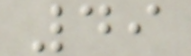49
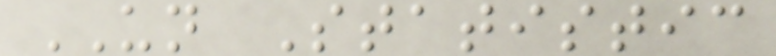UN Statistic
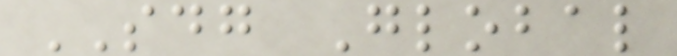SDG Global
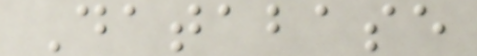Database
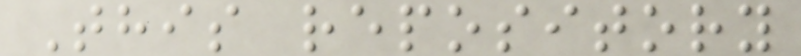This repository
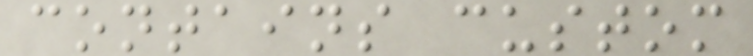contains custom
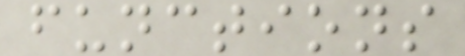functions
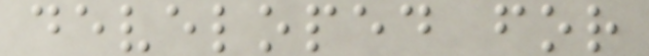developed for
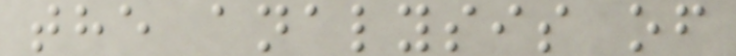the analysis of
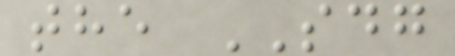the SDG
